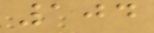104
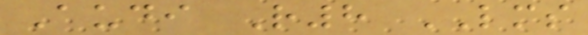Audi R8 LMS
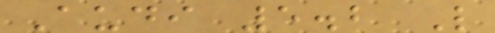Audi 5.2 L
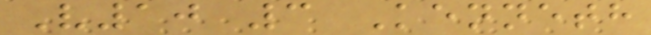V10 3 Kenneth
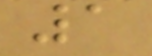1
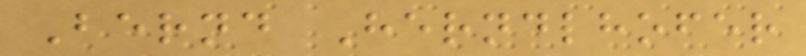Bernd Herndlhofer
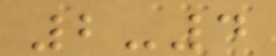2-4
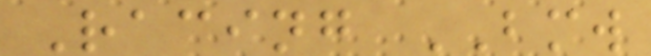Racing BMW
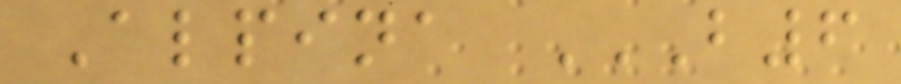Alpina B6
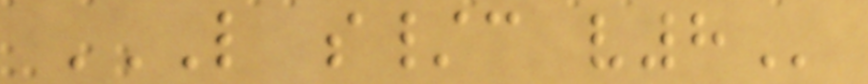L S/C V8
